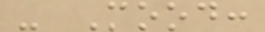- Mood:
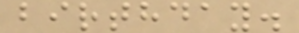birthday.
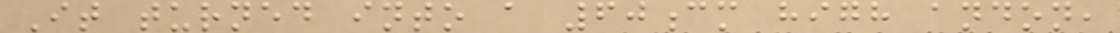It turned into a 60cm high andon,
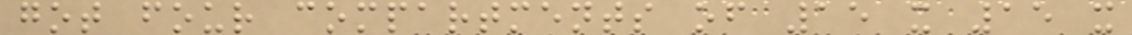got four compartments of 15 x 15 x
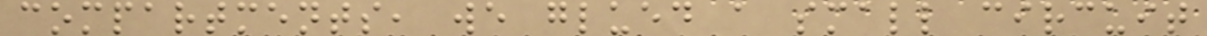compartments, we glued a small circuit
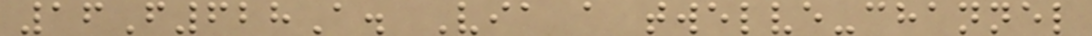16F628A. Via a twelve-channel
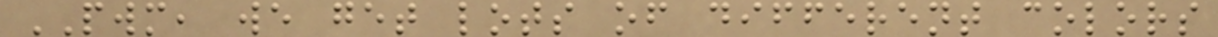PWM, we get lots of different colors
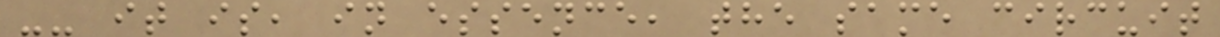-- it is, in essence, the same circuit
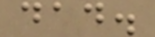dad.
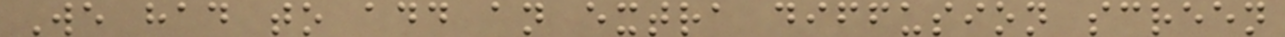We had to add an extra diffusion screen
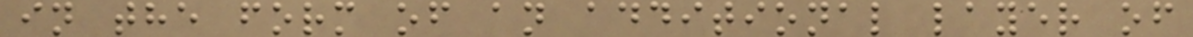in the form of an additional layer of
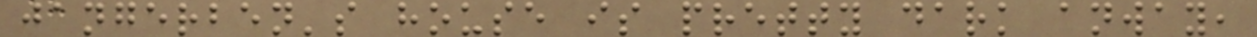jangerben's house is pretty dark anway,
